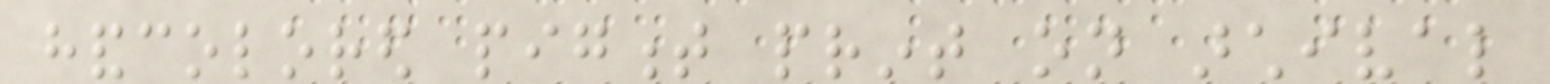handcolored pigment print on archival
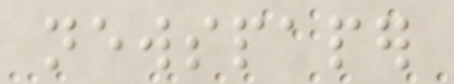newspaper
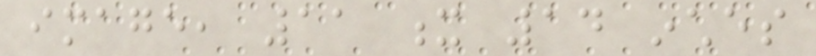image, 11 x 14 inches
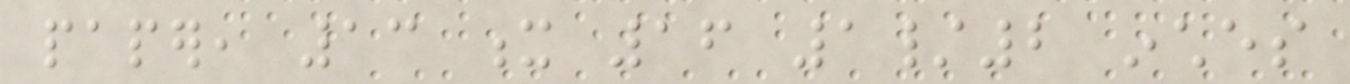paper, 13 x 16 1/2 inches
